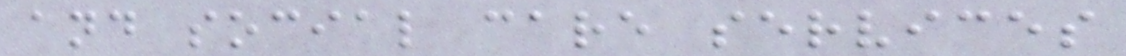and social care services
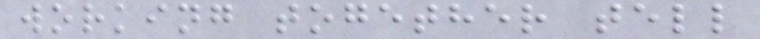working together tell
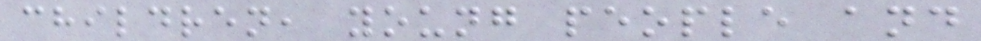children, young people and
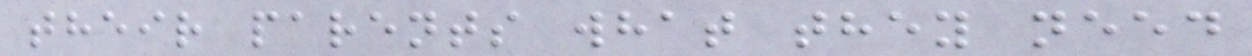their parents what they need
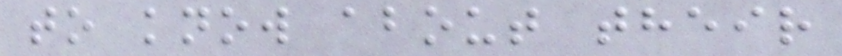to know about their
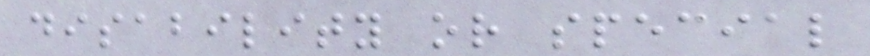disability or special
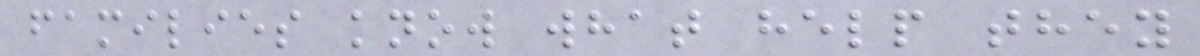families know what help they
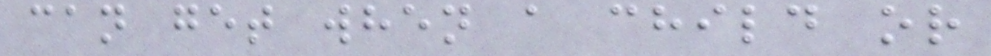can get when a child or
